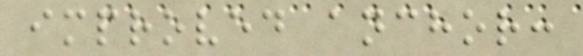improved anchor:
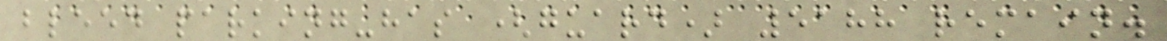bleed parking-has (guard) 5188 remain.
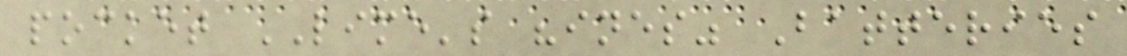pocket LIME's "ines" Batteries
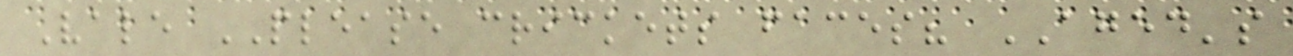Vale PLEASE crickets faces? AGED's
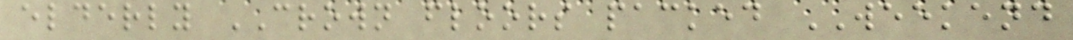elderly CROWN floors packed WEEKEND
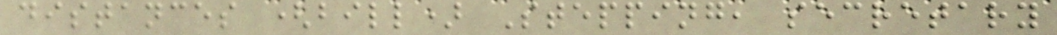distances (bill) Stepping, secretary
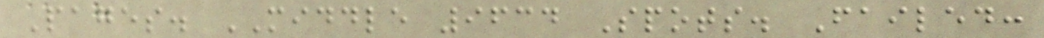Pages. MIDDLE 9634 Spots. Failed:
